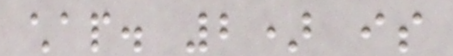chap. 2) is
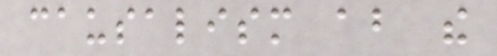causalism about the
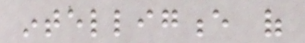intelligence of
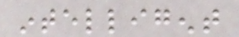intelligent
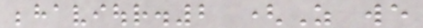behaviour.2 (As we
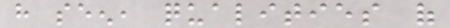have seen, qualities of
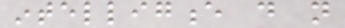intelligence do not
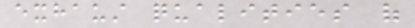exhaust qualities of
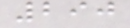290
